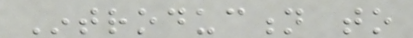Introduction to
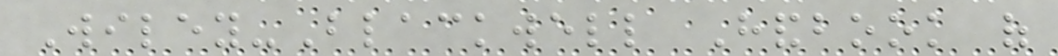Wiley-Blackwell Handbook of
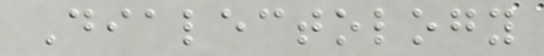Dialectology
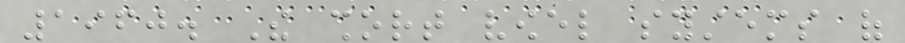1960. The short vowel systems of
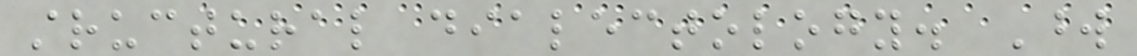structural dialectology. Word
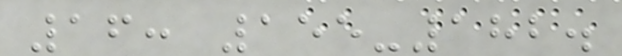16: 155-182.
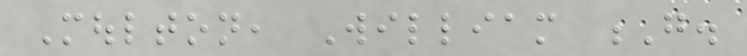Moulton, William G.
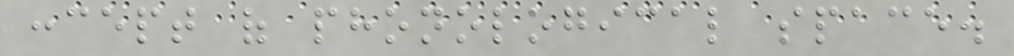concept of phonological space.
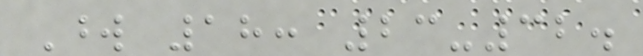Word 18: 23-32.
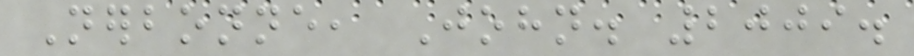Nerbonne, John. 2009.
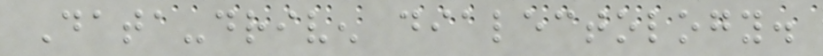Data-driven dialectology.
